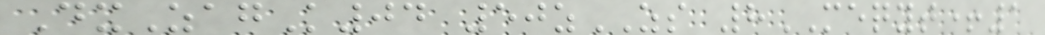DxZagK04 50zZS 8MEQYT+1
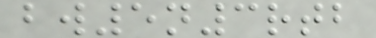bw5n3rtb
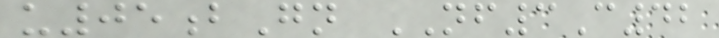u05bGn NF3C42
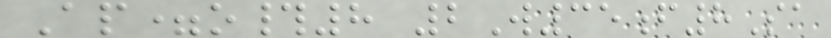Ap=o#8 2W35f8Sa
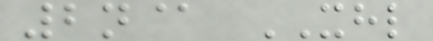2n@ XHL
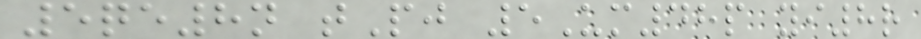5qe8n tPj 5Um48p yi8r
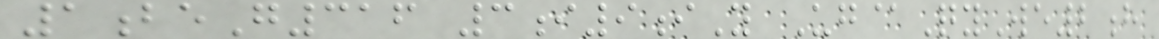1beG316 3i9iY Ug@QyWe2h
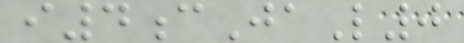i4cJaL0
